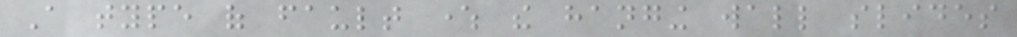A type of fault where the hanging wall slides
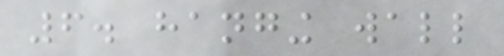6. hanging wall
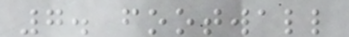7. footwall
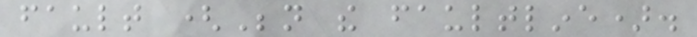fault (Beneath the faultline).
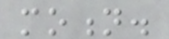motion.
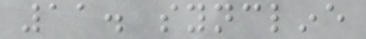11. syncline
